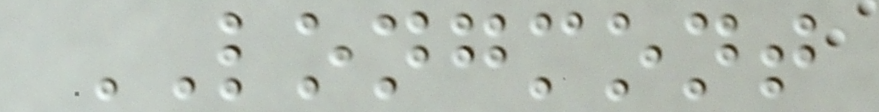LONGMONT
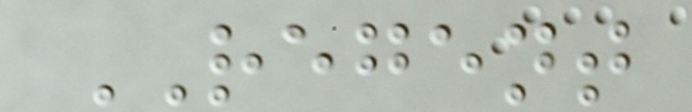REGENT
